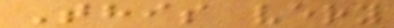This very
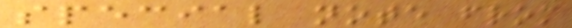special note from
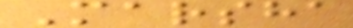Marsha
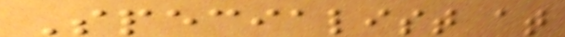Specialist at
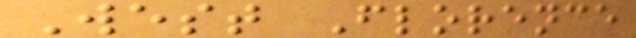West Florence
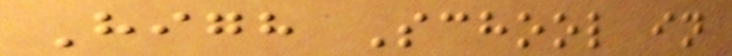High School in
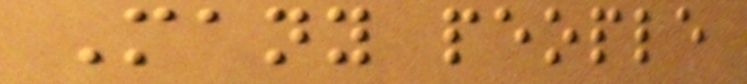Many people
